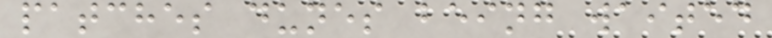patches dunes being waited
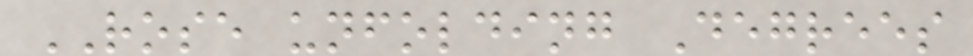ROSE unfolding Degrees
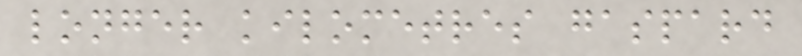longer kilometres gaspard
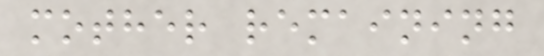mother remaining
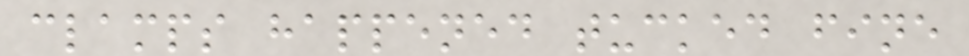clamps happened tucked fine
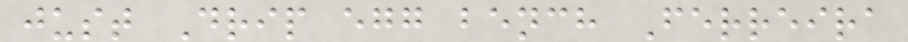just Drip egg bench Ferreira
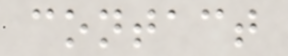contact
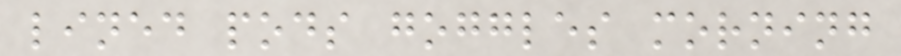lined pods goggles morning
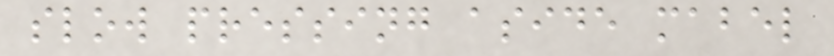slow pressing aside mabel
